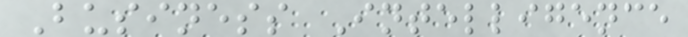Business Intelligence
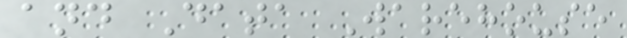and Data Warehouse
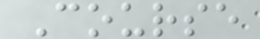Course
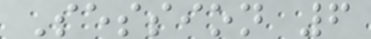Session 6
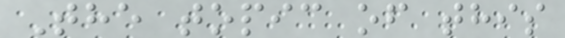The topic of this
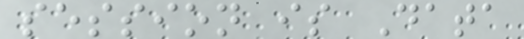session is Data
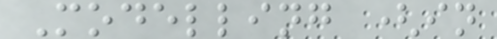Modelling (in
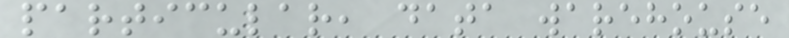particular, data warehouse
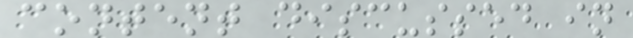content discussed in
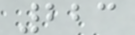223
